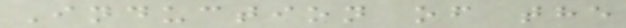Induction of the
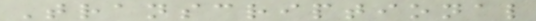Transcriptional
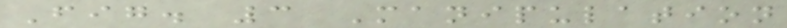Fig. 3 Manipulation
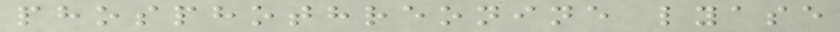phosphothreonine lyase
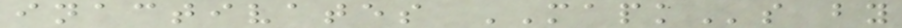inactivates MAPKs by
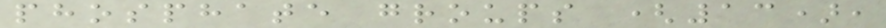phosphate groups (13),
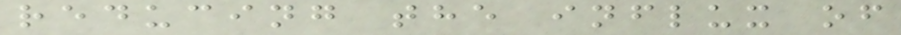reducing the influx of
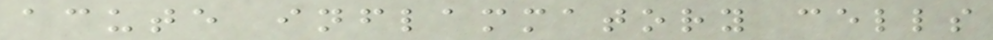acute inflammatory cells
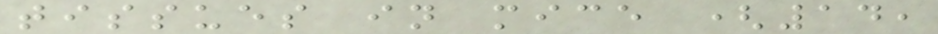tissues in mice (14,
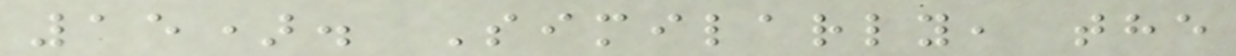15). Similarly, the
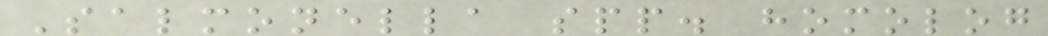Salmonella spp. homolog
